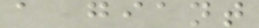a giant
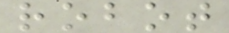robot
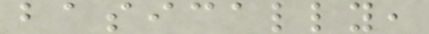basically,
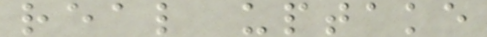real uptake
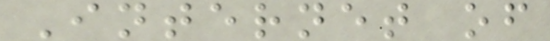Internet of
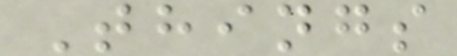Things
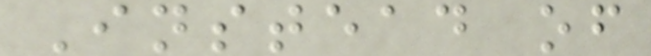Instead of
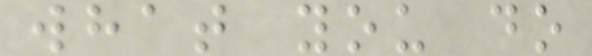what you do
